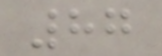87
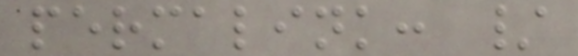permalink: /
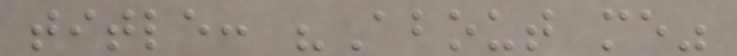title: "About me"
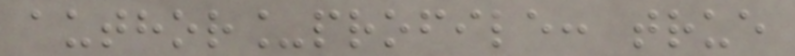author_profile: true
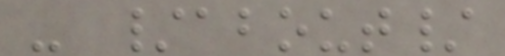- /about/
